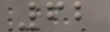62
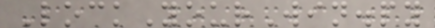LockYourWin.py
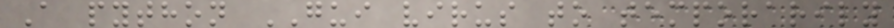A python GUI virus to temporarily
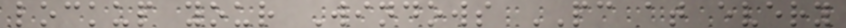lockup your Windows PC at every
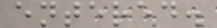entered.
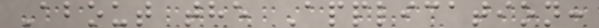About the Application:
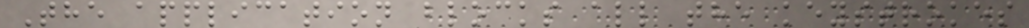The application blocks all the keystrokes
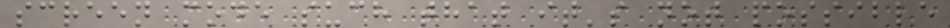screen mode such that it's not possible
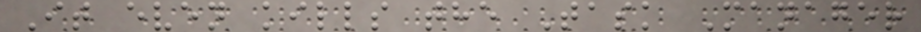It even kills the Task Manager
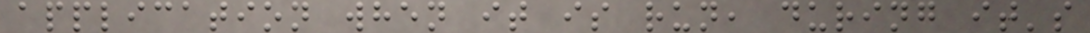application when it is run, during it's
